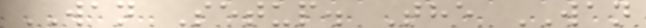WAN Setup. The WAN
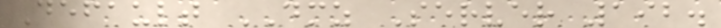Default DMZ Server 192.
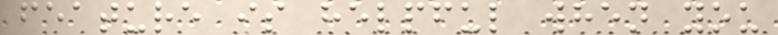feature is helpful when you
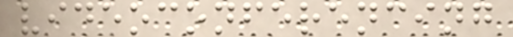videoconferencing
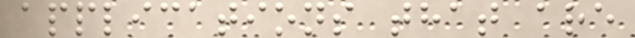applications that are
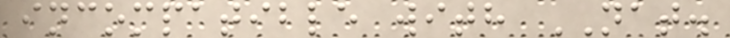incompatible with NAT.
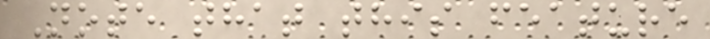Note that this feature
